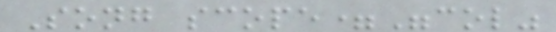Song scope="col"
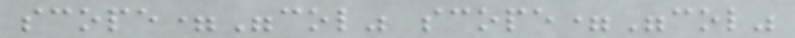scope="col" scope="col"
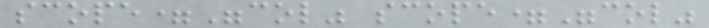scope="col" scope="col"
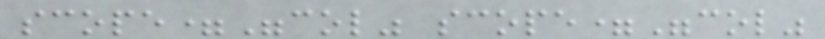scope="col" scope="col"
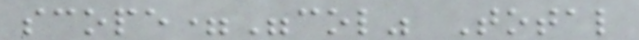scope="col" Total
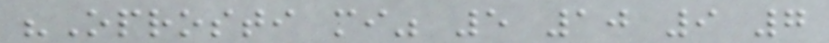"Oprosti mi" 5 10 9 7
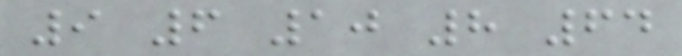9 6 10 8 64
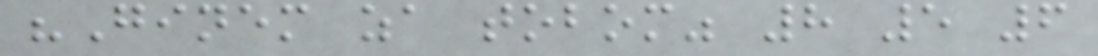"Ginem za tobom" 8 5 6
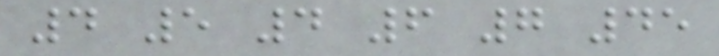4 5 4 6 7 45
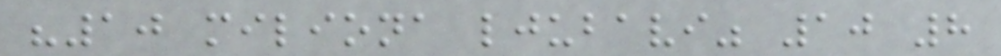"10 miliona ljubavi" 10 8
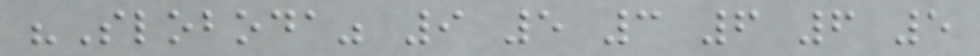"Sloboda" 9 5 3 6 6 5
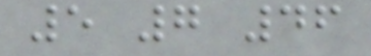5 7 46
